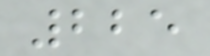225
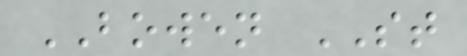BOWEN ST
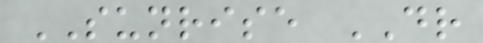SUNRISE DR
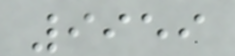9959
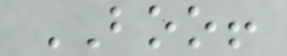BOO!
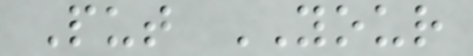Put YOUR
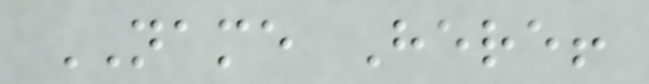NAME Here!
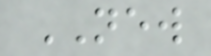NEW
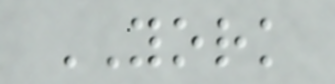YORK
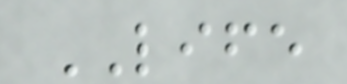LIFE
